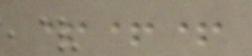+++
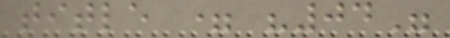title = "04"
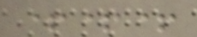+++
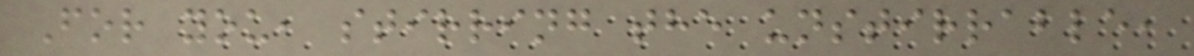For you, stirring the unstirrable,
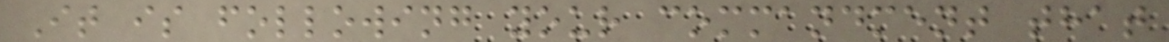It is following your commandment that
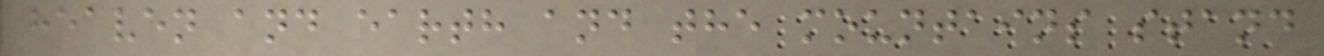heaven and earth and the mountains stand
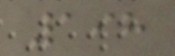198
